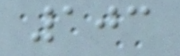103
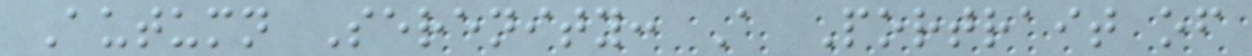Autumn Serenity: A Portrait of
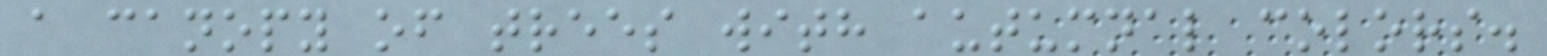a canopy of trees with autumnal colors.
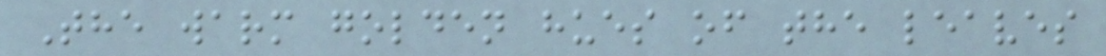The warm golden hues of the leaves
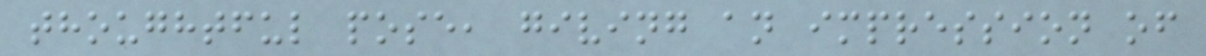thoughtful pose, giving an impression of
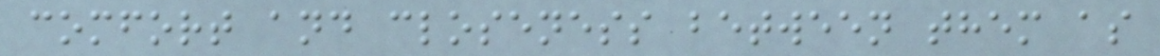comfort and closeness between them as
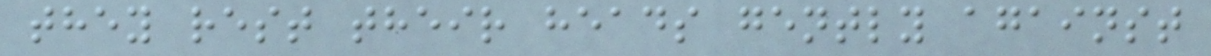they rest their heads gently against
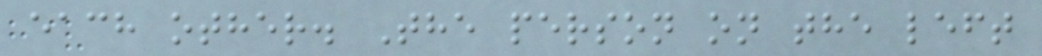each other. The person on the left
